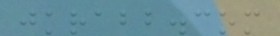jkrabb.com
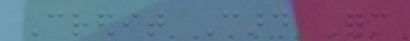Credit Card Form
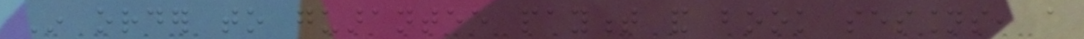In order to guarantee payment and book sessions, a
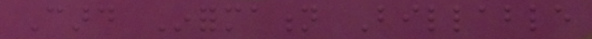Card Information Billable
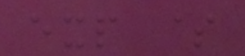exp $
